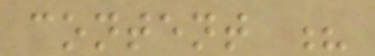content ?
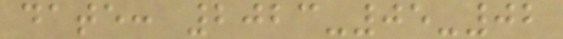date: 2023-05-02
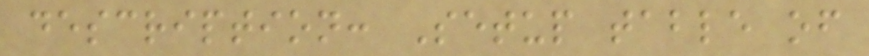description: Setup table of
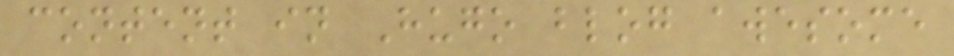content in Hugo blog awesome
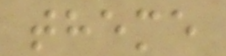theme
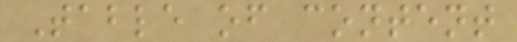Table of content
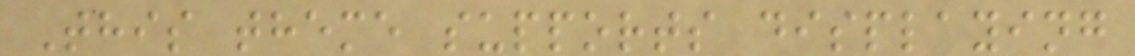This theme supports displaying
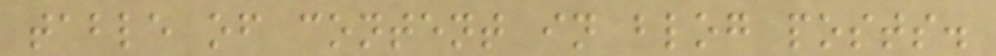table of content in blog posts.
